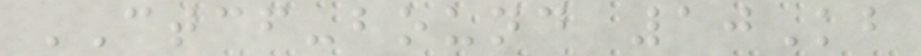CTCF-bound 10Kb
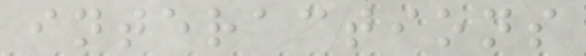interactions
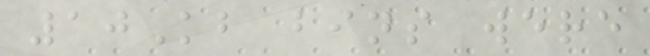10Kb bins were
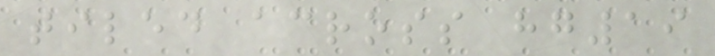tiled across hg19
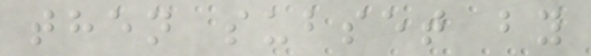then subset by
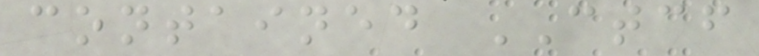contained CTCF
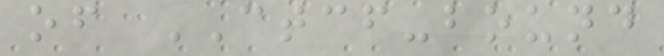of CTCF-bound
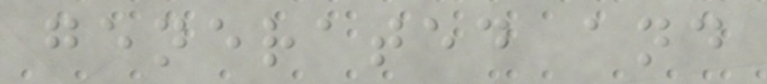generated and
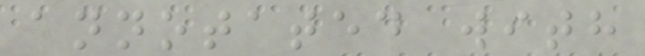annotated with
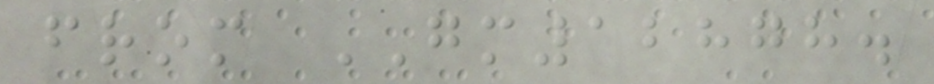from GM12878.
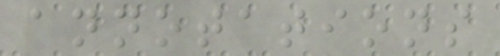annotations
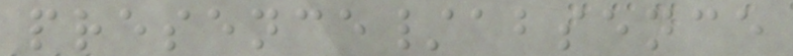presence/absence
